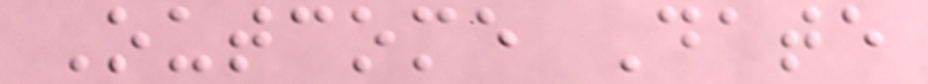Outcome Date
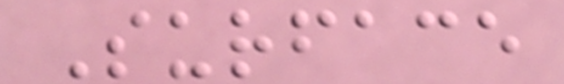Surface
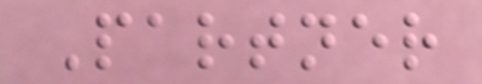Partner
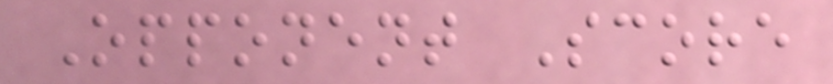Opponent Score
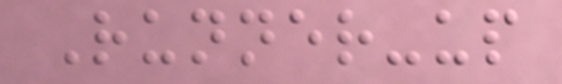Runner-up
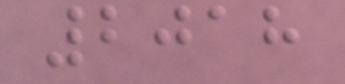2018
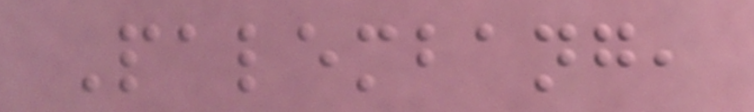Palembang,
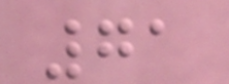71
